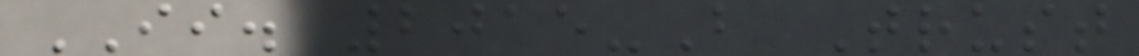II. 2015-B Trust
